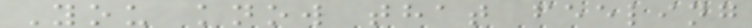You know that feeling
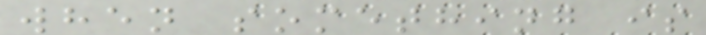when something is
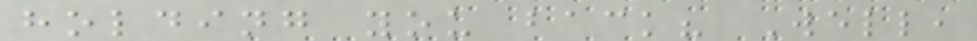holding you back? Well,
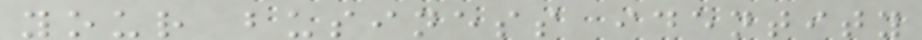your business identity
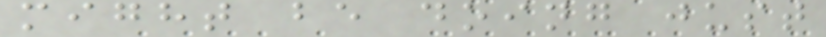might be doing just
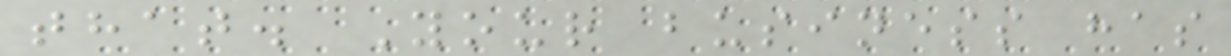that. Your business has
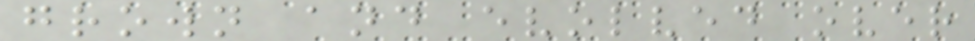grown and evolved over
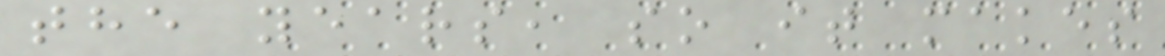the years, so it makes
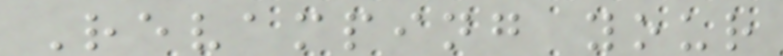Revamping your
